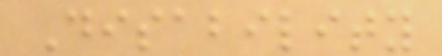Disability
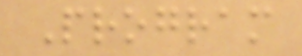Program
